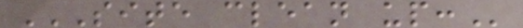SITE CLEAN UP:
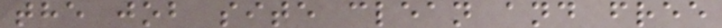the job site clean and free
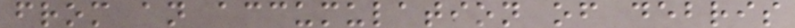from an accumulation of debris
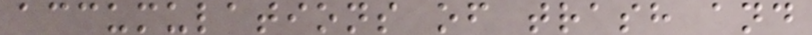accumulations of trash and
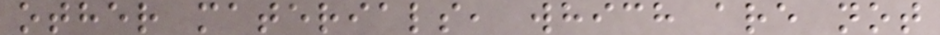other materials, which are not
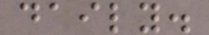daily.
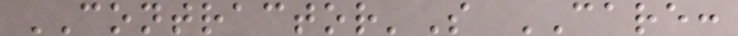CONTRACTOR'S CARE:
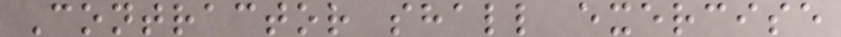Contractor shall exercise
